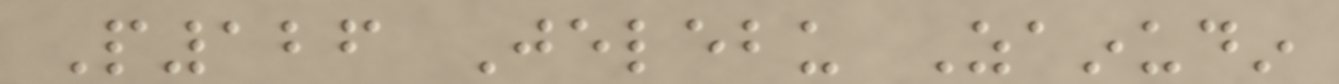P126 Jelebu Zainudin
